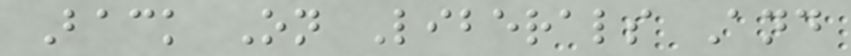Back On Liberals And
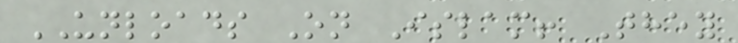UNLOADS On Islam! They
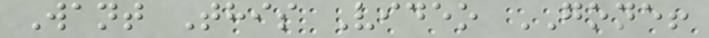Want This Video GONE!
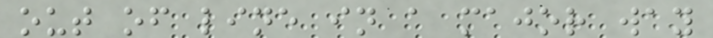out of line in a major way
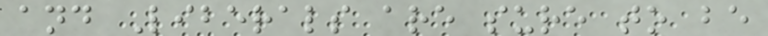and Liberals are sure to be
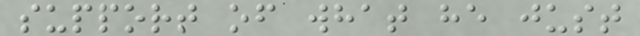support of what he just
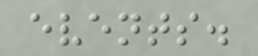events.
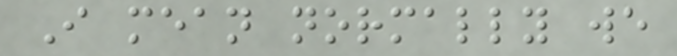I mean normally we
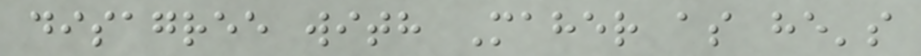disagree with Maher as he's
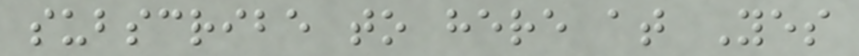subscribe to here at Yes
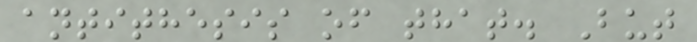antithesis of that. But
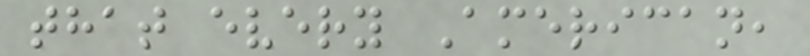that every American,
